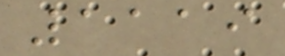1119
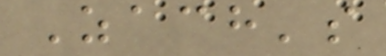Zach's
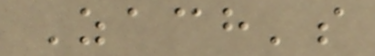Zach's
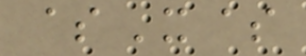$X$
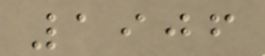1906
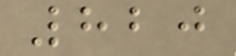820
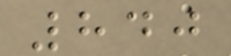840
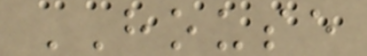HOUSE
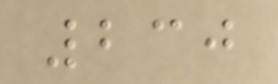230
